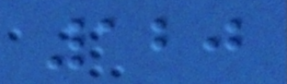120
